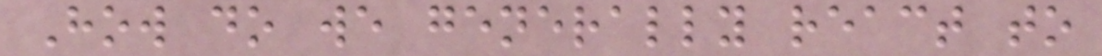How do we generally react to
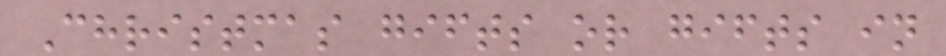Christmas gifts or gifts in
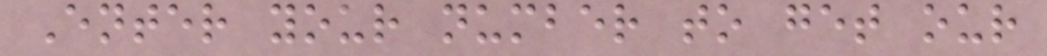Enter your number to get our
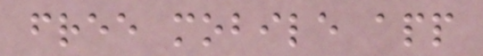free mobile app
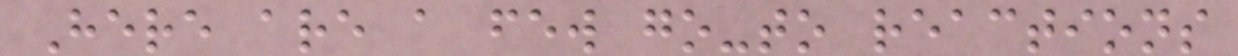Here are a few go-to reactions
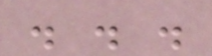. . .
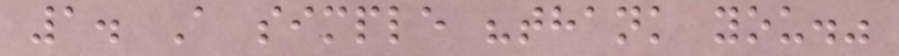1. A simple "thank you."
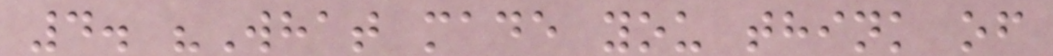4. "What made you think of
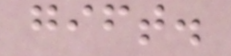gift.
